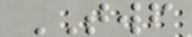TWF
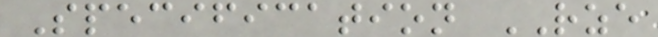Specification RZE
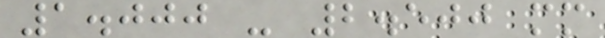1.000 - 2.500 mm
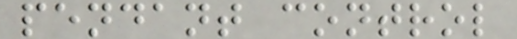pendant control
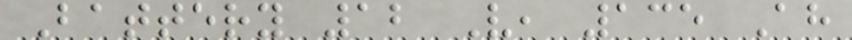Battery 12 V, 135 Ah
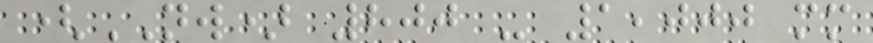(NW) 800 - 1,000 mm
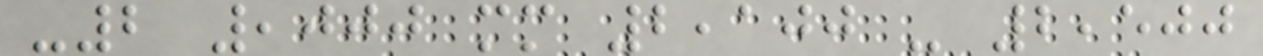-2 ,000 mm 2,100 - 2,500
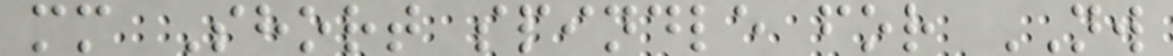mm Short spindle for NW
